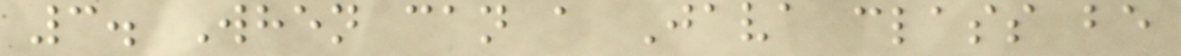3. When can a Java class be
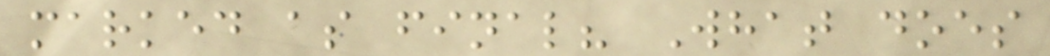marked as final? What does
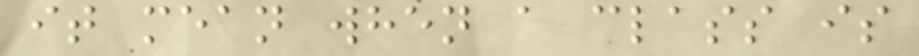it mean when a class is
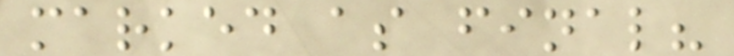marked as final?
